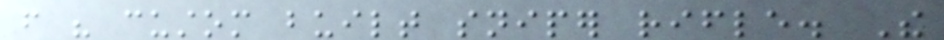from his custom built sniper rifle. The
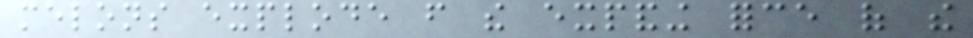melons explode from the expanding force of the
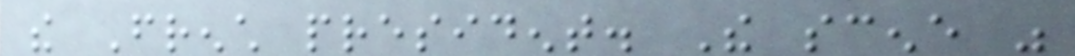the French president. The scene was
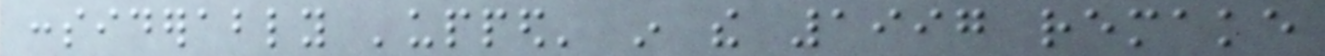considerably 'upped' in the 1997 remake
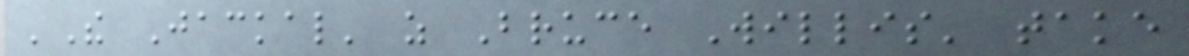'The Jackal' as Bruce Willis' take
